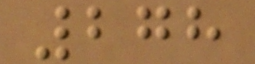278
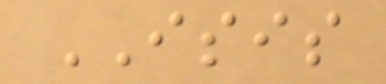ISIS
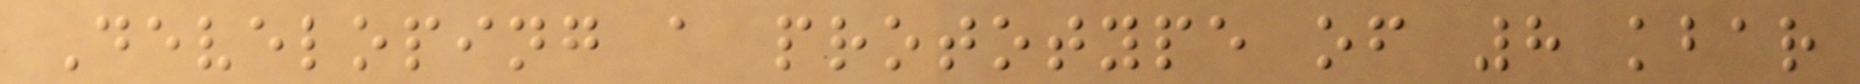Developing a prototype of 8 kbar
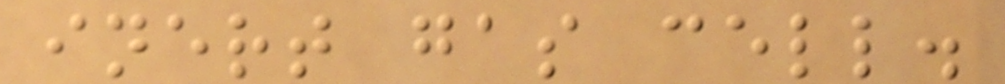inert gas cell.
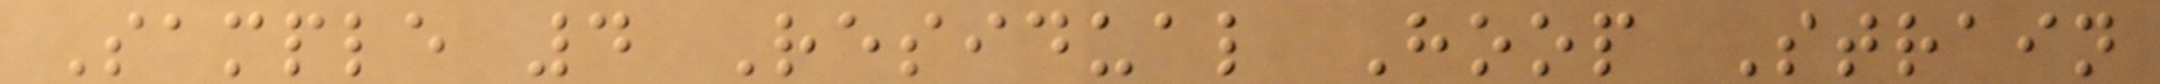Sample 4 Residual Hoop Strain
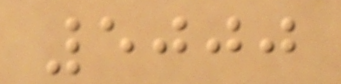5000
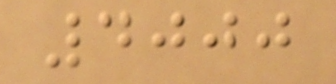4000
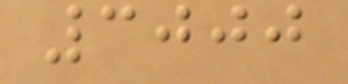3000
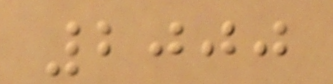2000
